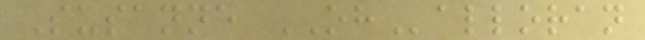Susanne OHalloran
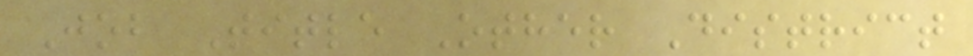Job Title Other District
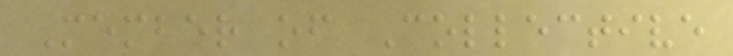Member of Collective
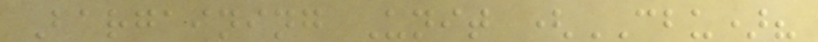Bargaining Unit (CBU)?
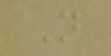N
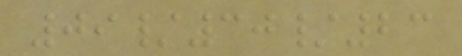09/30/23
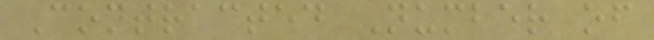Contracted Number of
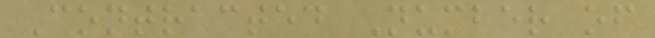Contracted Number of
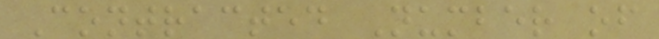Contracted Number of
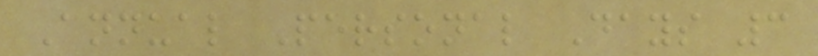Annual Personal Days 3
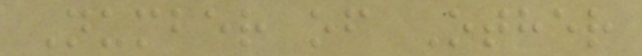Number of Other
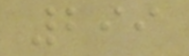299
